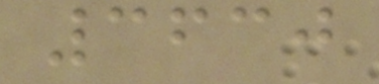3630
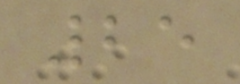25
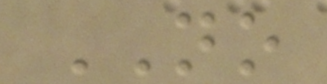NO
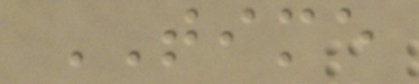TIME
